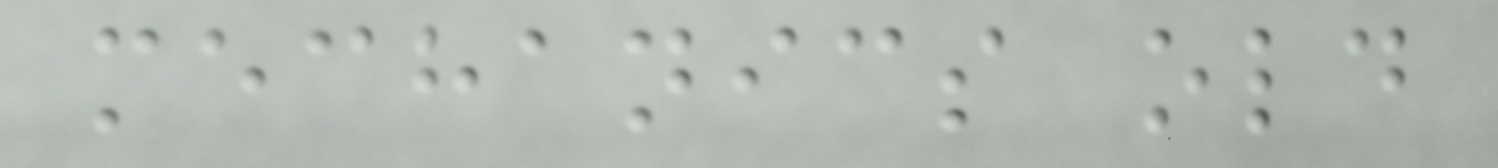mechanics old
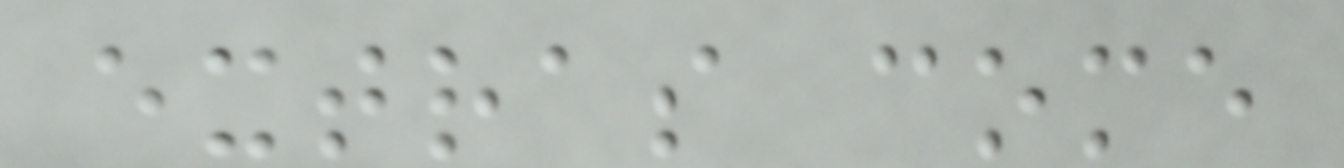extras come
